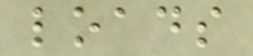loads
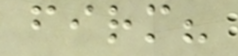firm?
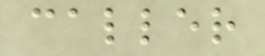caller
